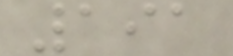191
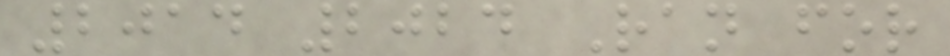2014 2024 Ran for
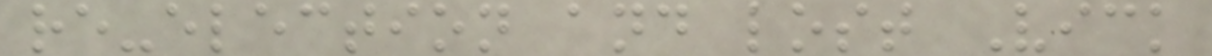re-election and lost Vick
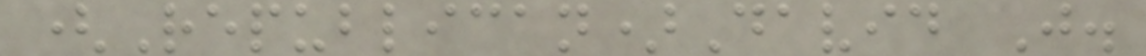(Republican)David J.
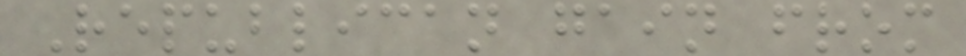Republican gain from
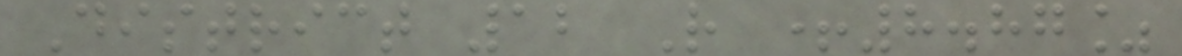District 12 R +8.87%
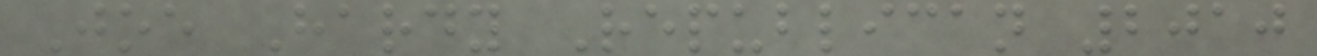Joe Hardy Republican 2010
